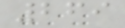269
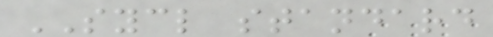SYCL standard
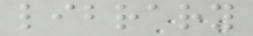library
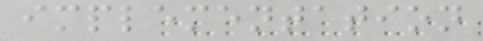implementation
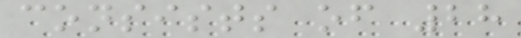consists of 28
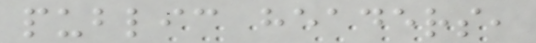public headers,
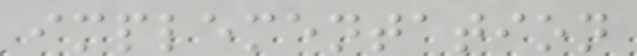implementation
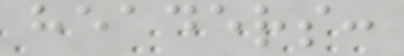headers:
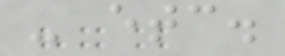- etc.
